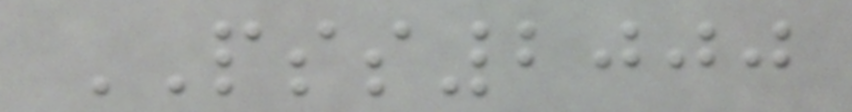PSS2000
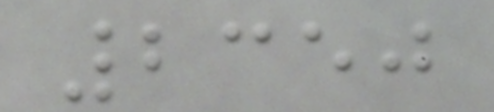2350
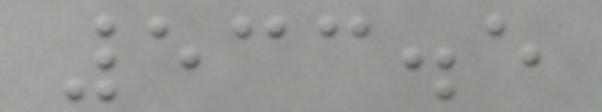533.5
